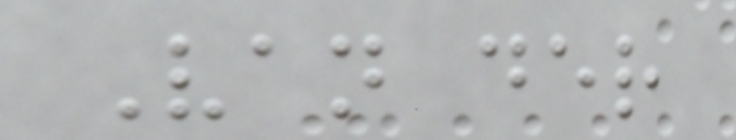Van der
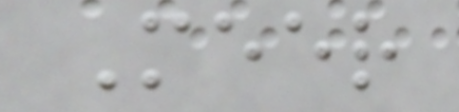Meer
